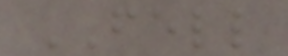FELL
